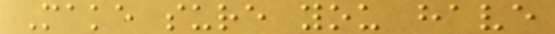Make sure you have
